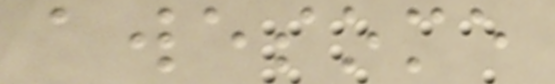awesome
